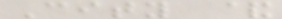City &
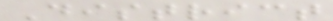District
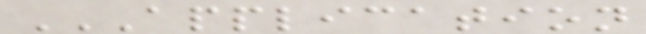APPLICATION
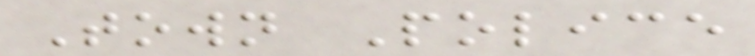Town Police
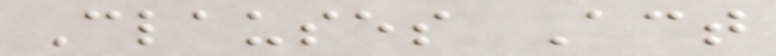Clauses Act
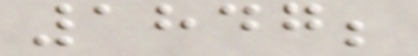1847;
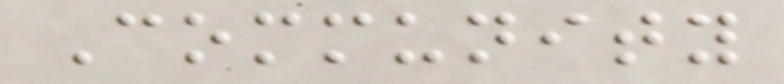Community
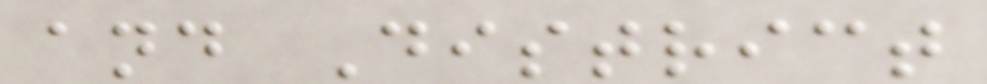and District
